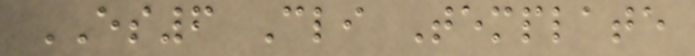ES6 Cli Template
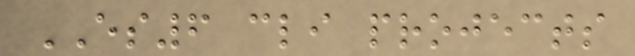ES6 cli projects
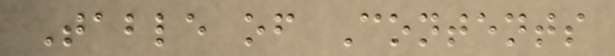Table of Contents
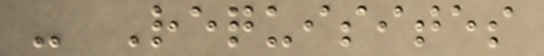- Requisites
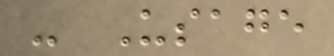- Usage
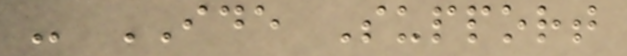- IDE Support
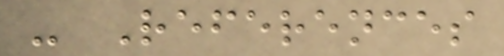- References
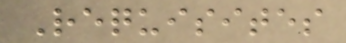Requisites
